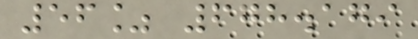56% 678.179
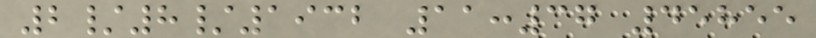2/8/1932 11:37 45855
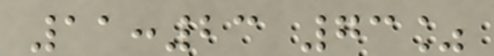11:23 73%
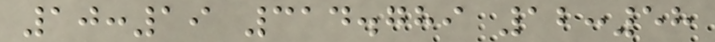10:19 314.789 12:58
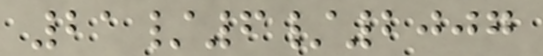21/6/2007
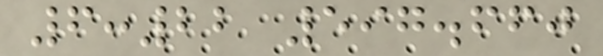6:22 597.660
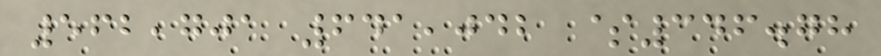562,701 641,042 $346.78
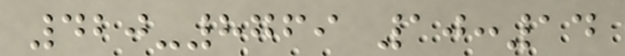420-8769 10:14
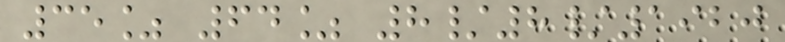35% 64% 8/8/1920
